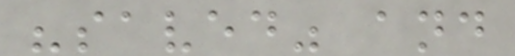"saved" and
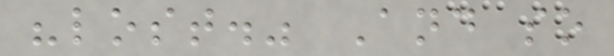"lost." And so
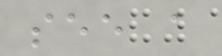see a
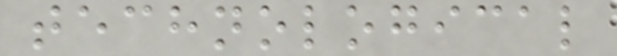technological
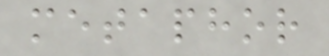metaphor
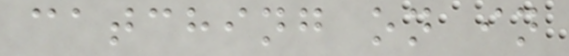catching on in
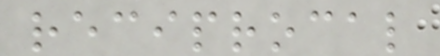reciprocal
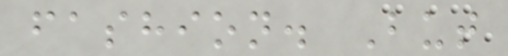fashion. But
